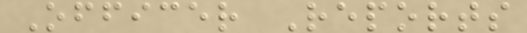Officer Reports
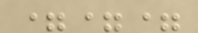===
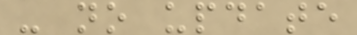- no update
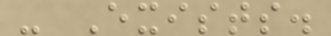- Exists.
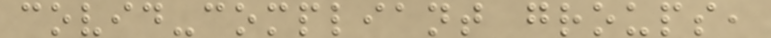covid-compliant groups,
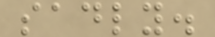sadly.
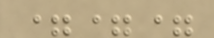===
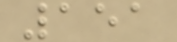151
